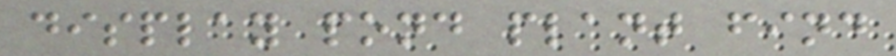display pond plant find
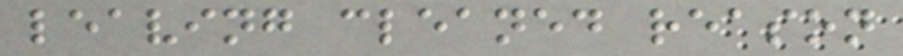leaving cleaned reason
